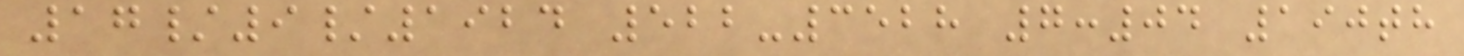17/9/1924 522-3528 7:04 190th
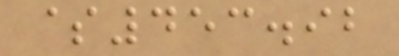$453.92
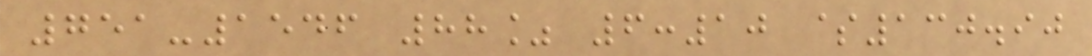751-1546 88% 6:10 $130.90
